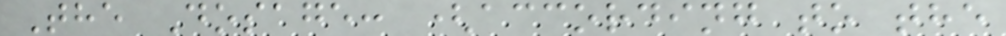The Dosage: (according to the
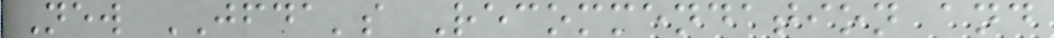New JFDA's Recommendation and
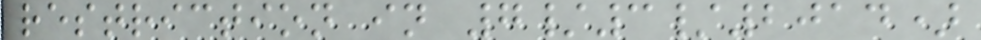restriction in 7/3/2014)
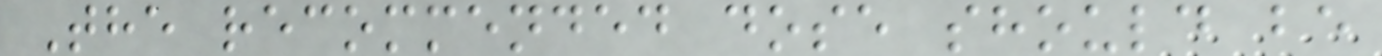The recommended dose should be
